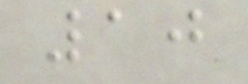10
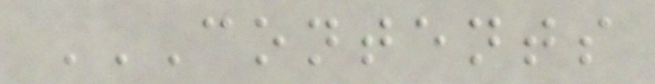CONTENTS
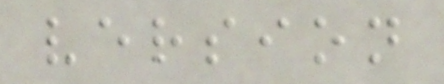version
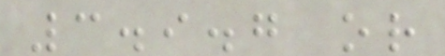3.9.7 or
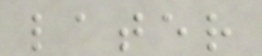later
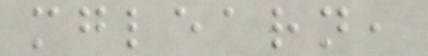mglearn,
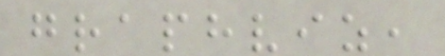graphviz,
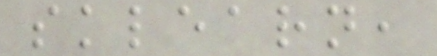sklearn,
